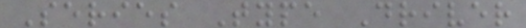Series Type Driver
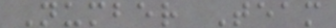Number Team
